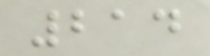214
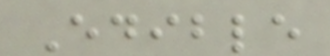Edible
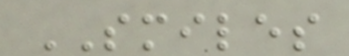SMILES
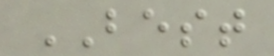BEST
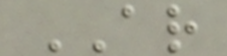AR
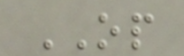OP
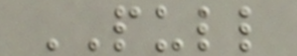PULL
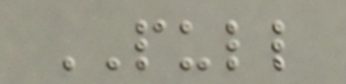PULL
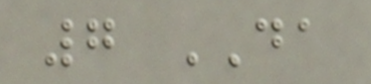7 DA
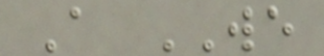A WE
